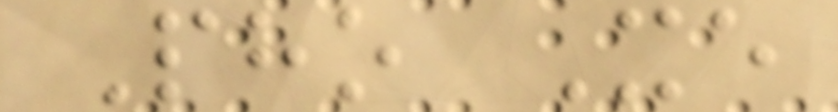Pho Xe
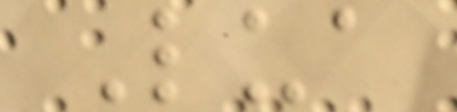Lua
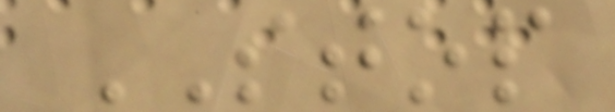STOP
